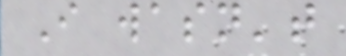I wasn't
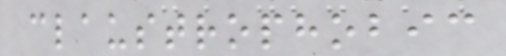claustrophobic
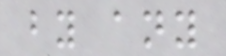by any
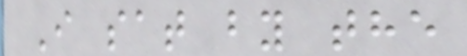I sat by the
